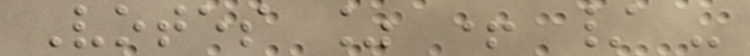Votes % + / -
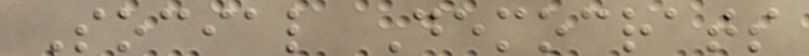Social Democrats
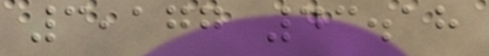3,177 43.18
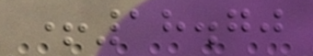+18.70
